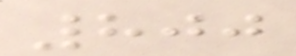800
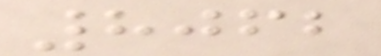8062
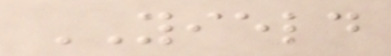YIELD
